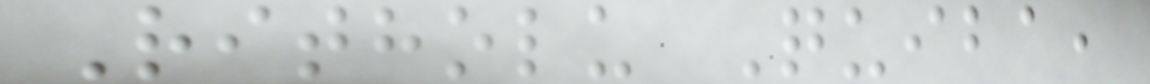Ritholu Quiba,
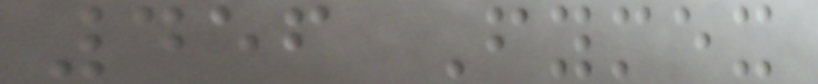456 Fymex
